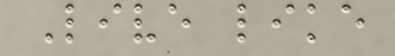Live like
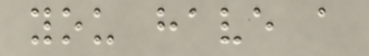you have a
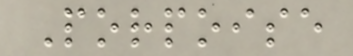Porpoise
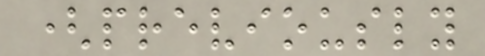(previously
